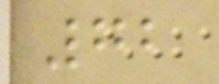72
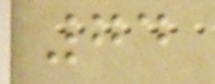74
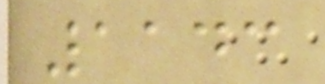1143
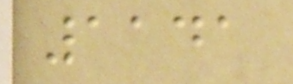1141
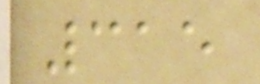315
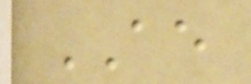AE
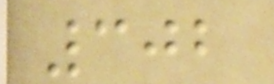302
